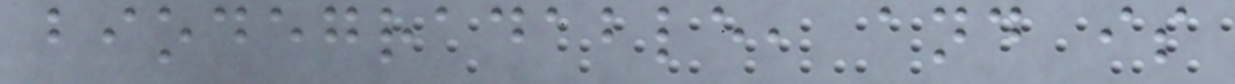biodegradable, and is
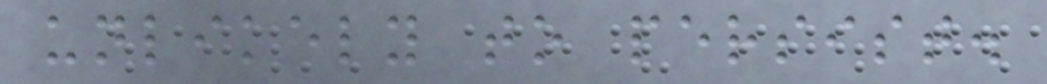unlikely to persist.
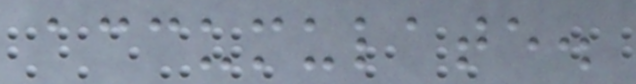accumulate.
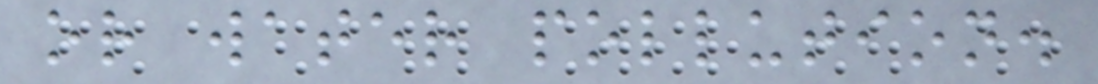or water pollution.
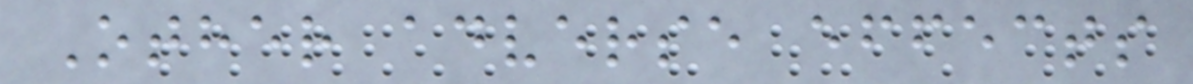Other adverse effects
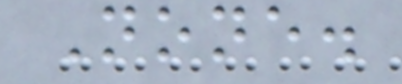None.
